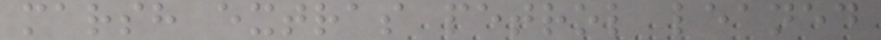marsh extras petrol leaned
